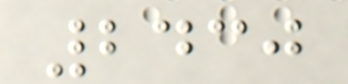2430
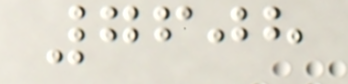7608
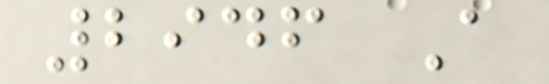2946 A
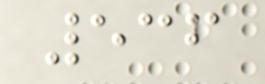536
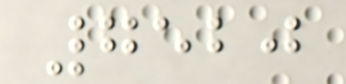7520
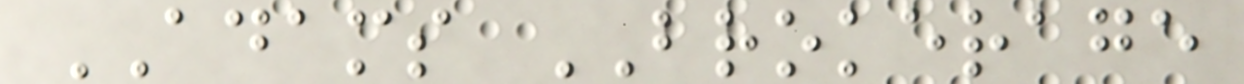ADAMS BROKERAGE
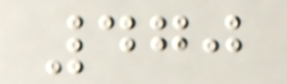470
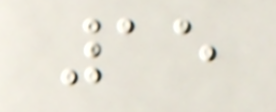15
